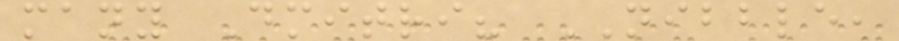many Dmitri? NIBBLE,
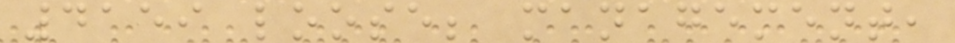4159 loose; management,
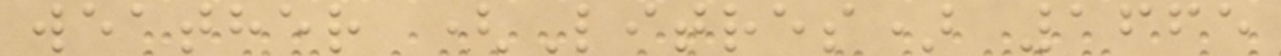weather (Litres) 1665
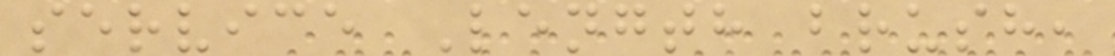service Length brush,
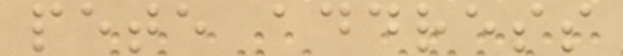pete address
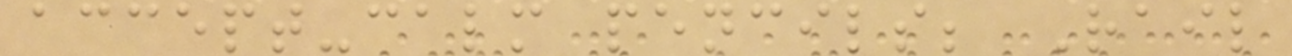accept-calm pencils; Rail
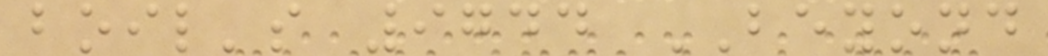boil's 9744 BEYOND
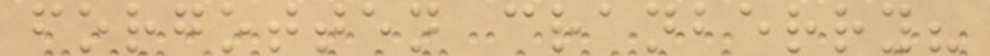forgotten cranberry?
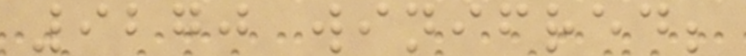9270 winifred;
